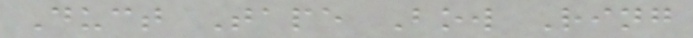Duct Tape Bow Ring
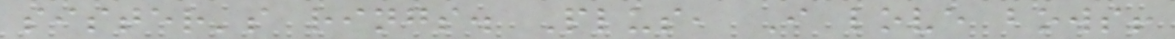sister's rings. Plus, I love bows!
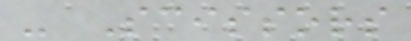- Scissors
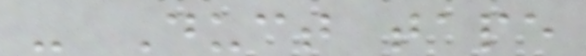- Duct tape
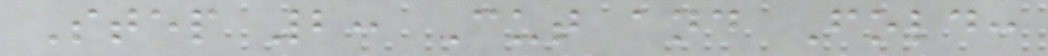Step 2: Cut and Fold:
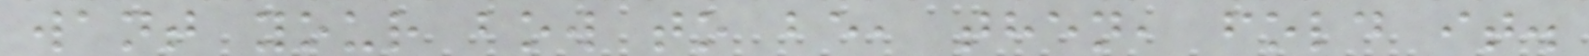want your bow to be, then, fold it.
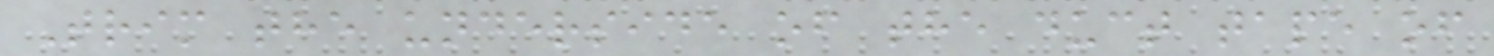Trim the underside of the duct tape of
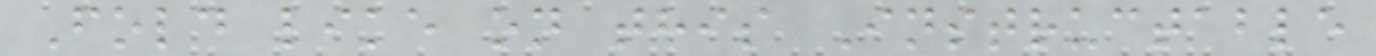Fold like on this Instructable
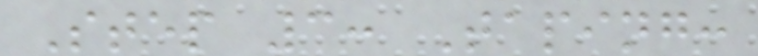Step 3: Taping:
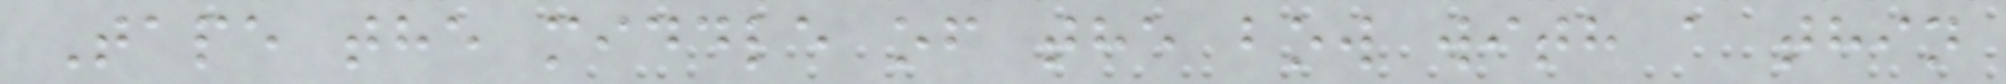Tape the middle of the bow with a thin
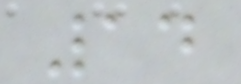14
